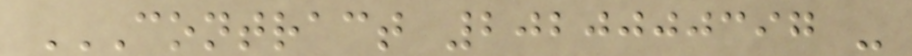CONTRACT 2020000397 -
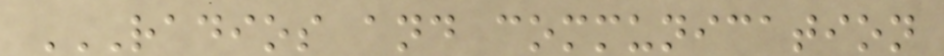RADIOS AND COMMUNICATION
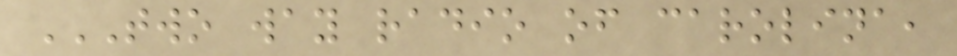TWO WAY RADIO OF CAROLINA,
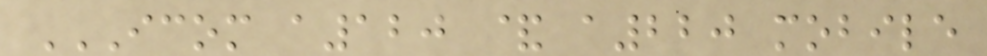ICOM A120 & A220 MOBILE
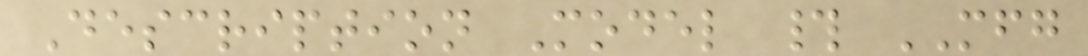Description Model # MFG
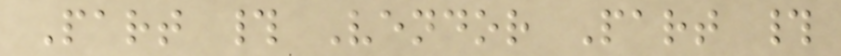Part # Vendor Part #
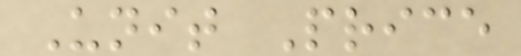Unit Price
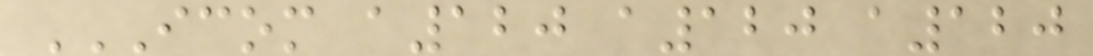ICOM A120 A120 A120
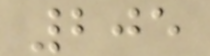205
